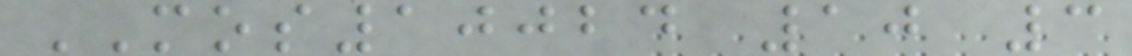MOS10024 10 3
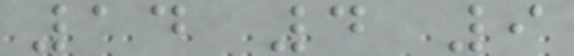14 4 9
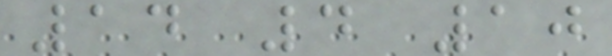14 4 10
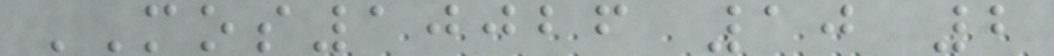MOS10026 10 2
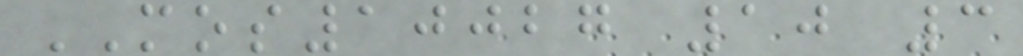MOS10027 10 3
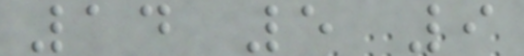14 5 9
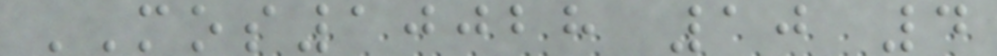MOS10028 10 4
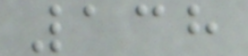138
